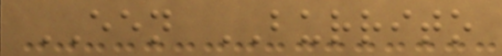EEN BURRITO
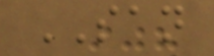SAN
